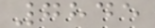7845
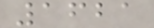1621
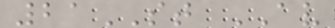21ST AV
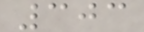303
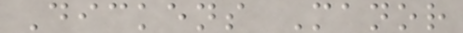Dickens Manor
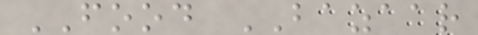FOOD BAZAAR
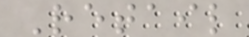Retail
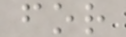for
